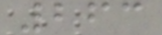263
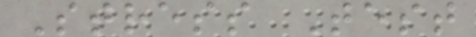Stress Test
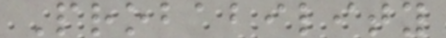Probability
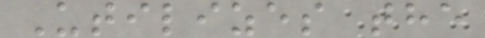Utilizes the
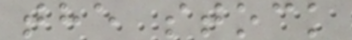the stock
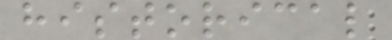historical
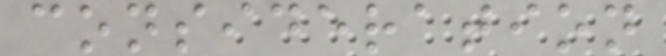consideration
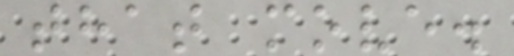that move.
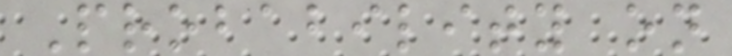Probability on
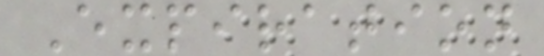Expiration
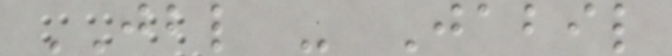JBL - Jabil
